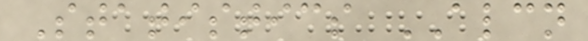Statistics ALCN
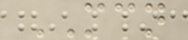MCN
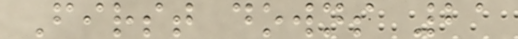First downs 21
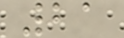21
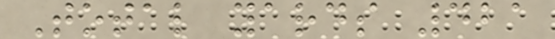Total yards 421
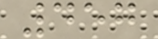457
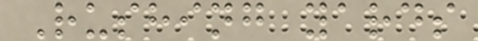Rushing yards
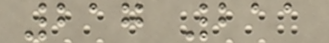217 211
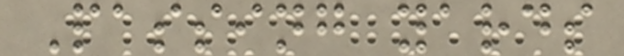Passing yards
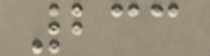233
